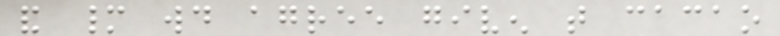and many would agree given that cacao
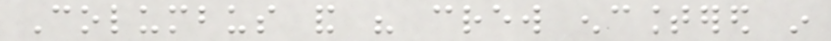Columbus and his crew encountered in
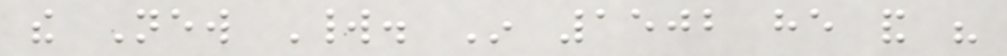the New World. In 1502 he and his
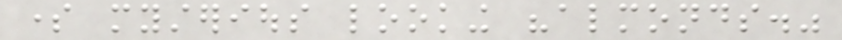some mysterious looking "almonds."
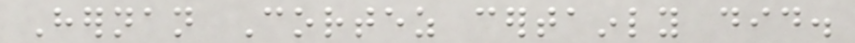Hernan Cortez certainly did.
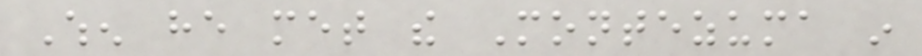When he met the Montezuma in
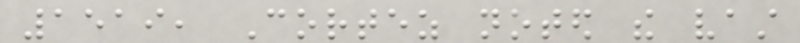1519, Cortez noted the vast
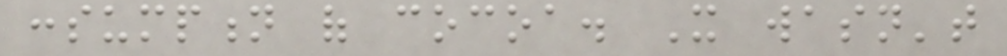consumption of cocoa. It wasn't
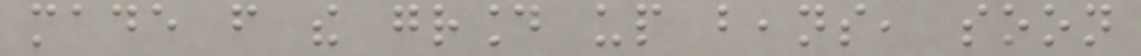made from the ground up beans, soon
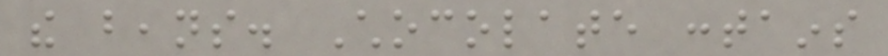the beans. Chocolate contains
